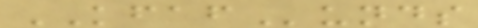KFAFunds
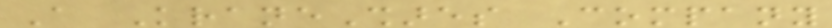A KraneShares Company
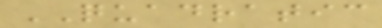QUADRATIC
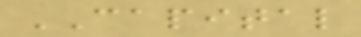CAPITAL
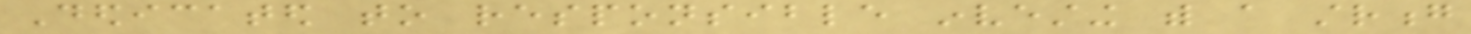Dedicated to responsible investing with a strong
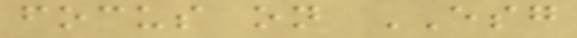focus on ESG
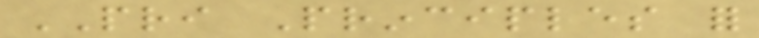PRI Principles for
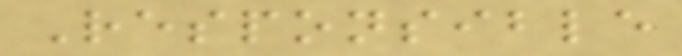Responsible
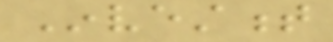Investment
